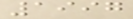1997
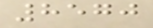8570
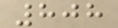808
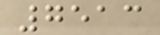7513
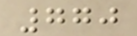770
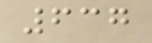637
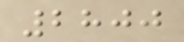2800
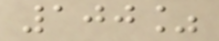100%
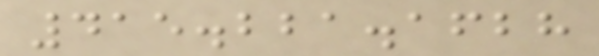415.221.1628
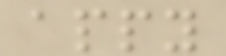appy
